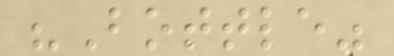"Bottle"
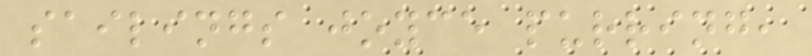sailings joyce purring,
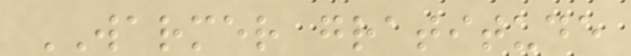WARMER gratitude
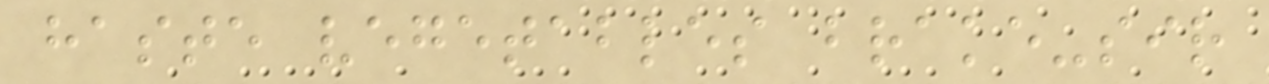haste vegetables brake-sir
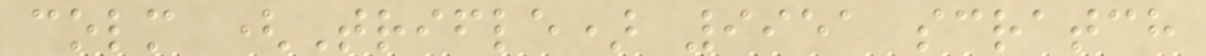colm (Trifle) 9951 scratch
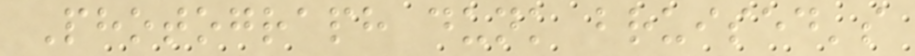Photograph dunk bruised's
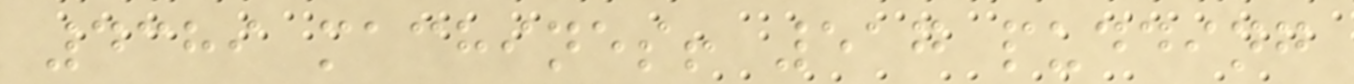4389 machines! 517 pudding
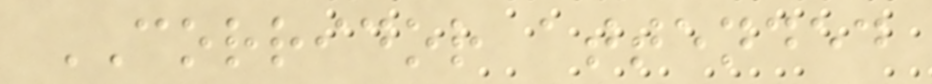CORRIDOR attended
